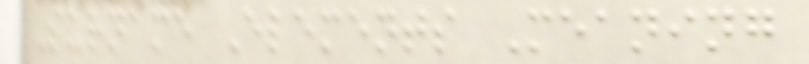Surname Elements Meaning
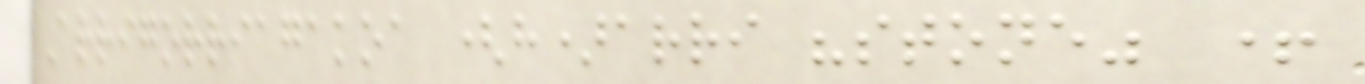Arrigorriagakoa (h)arri "stone" +
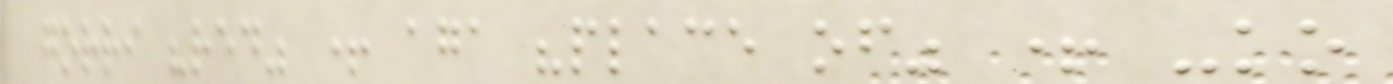gorri "red" + aga "place of" + -ko
